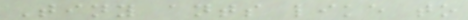Tiny ants like to
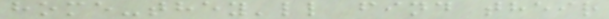home-they'll find their
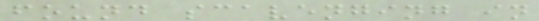found scavenging in
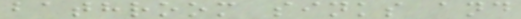bathroom sinks and
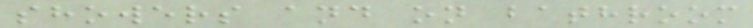showers and on bathroom
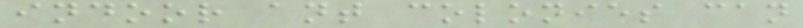indoor ant colonies can
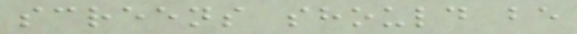screens should be
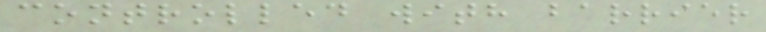controlled with barrier
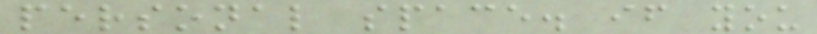personal space. if you
